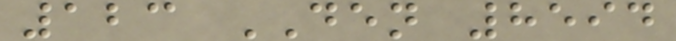123 DEN 8594
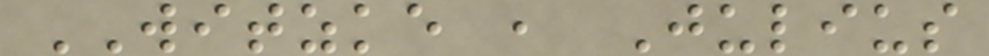WITZKE , Julius
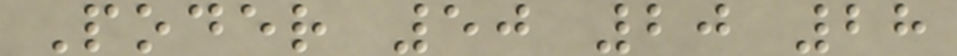Poder 50 20 28
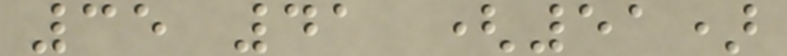35 41 (51)
